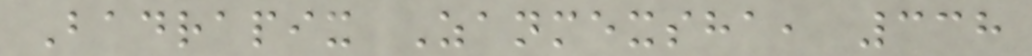Badrapix Zanmexsha, 338
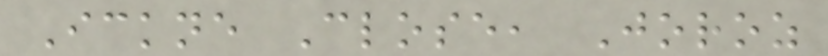Ickne Close, Joroz
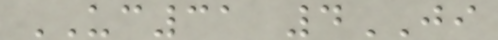UC31 4JI
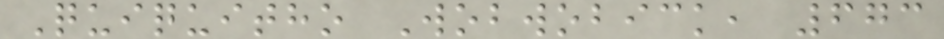Quiquitho Wobwobick, 673
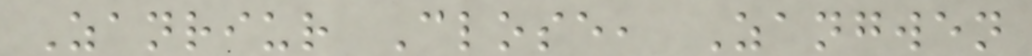Zanriur Close, Zangwen
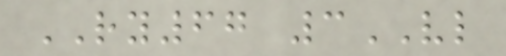RY67 3VL
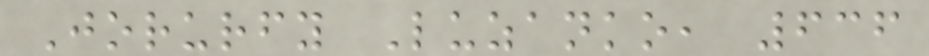Jorurfy Luzanko, 636
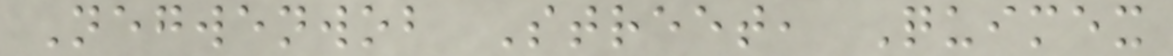Negwenwob Street, Quimex
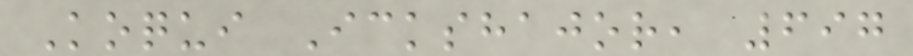Koqui Ickshajor, 697
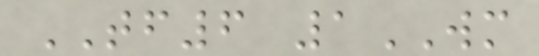TF6 1WM
